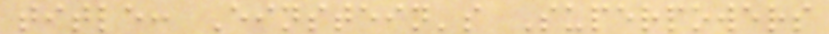title: Einstein's Superpowers
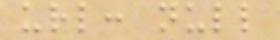url: null
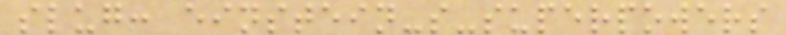slug: einstein-s-superpowers
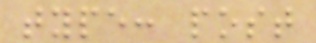type: post
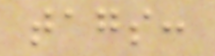tags:
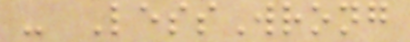- LessWrong
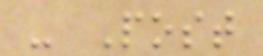- Post
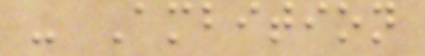- Ambition
